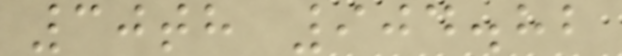30th 904.82
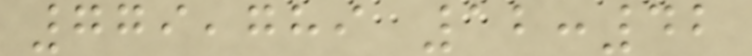779,789 12:42
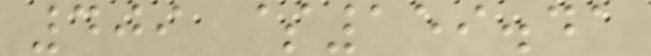409 $159.41
